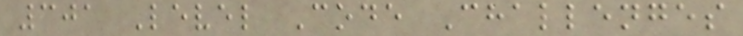301 Level Code Challenges
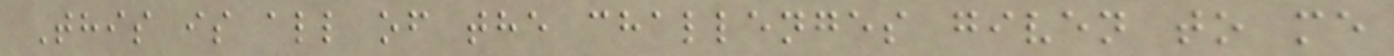This is all of the challenges given to me
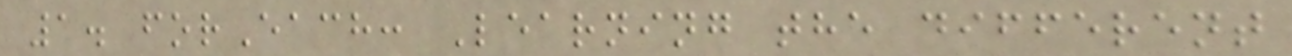1. forEach: Learning the different
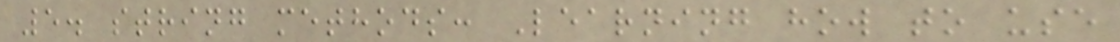5. string methods: Learning how to use
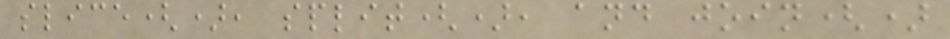slice(), split(), and join()
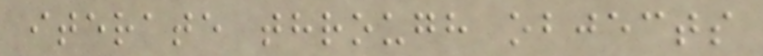iterate through objects
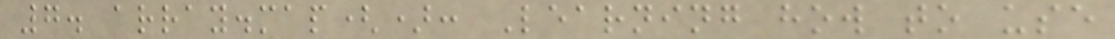7. array.map(): Learning how to use
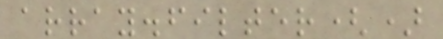array.filter()
